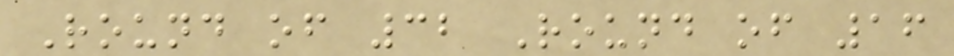Round of 32 Round of 16
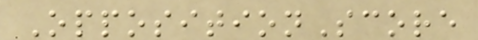OppositionScore
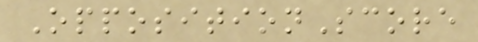OppositionScore
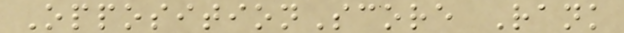OppositionScore Rank
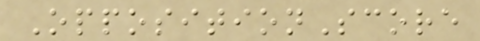OppositionScore
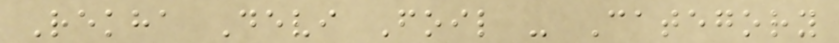Rekha Devi Foil - Category
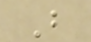B
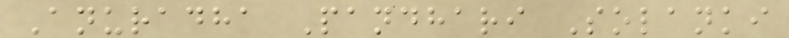Anuradha Pandhari Solanki
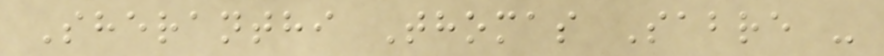Sheranthi Thomas Sabre -
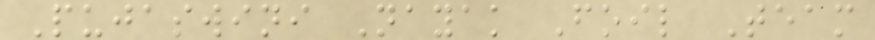Pujaswini Nayak Foil Team
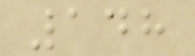148
